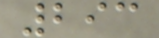293
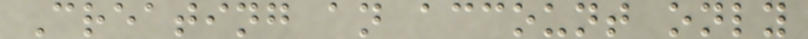Creating an account only
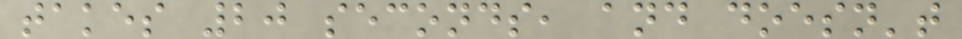takes 20 seconds, and doesn't
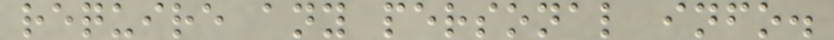require any personal info.
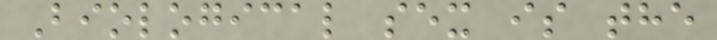Biological sex is the
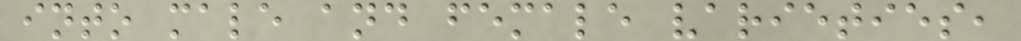into male and female varieties,
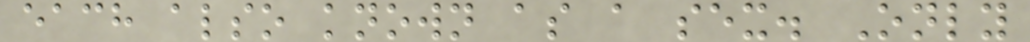each also known as a sex. Only
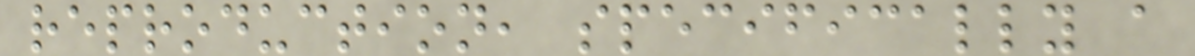reproduction, specifically a
